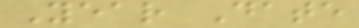Year Date
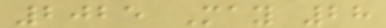2025 May 28
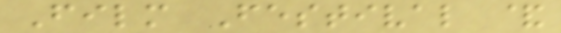Film Festival &
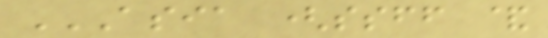ASIA (SSFF &
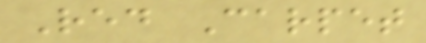Red Carpet
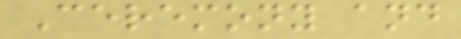Ceremony and
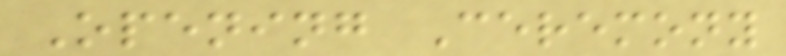Opening Ceremony
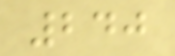240
